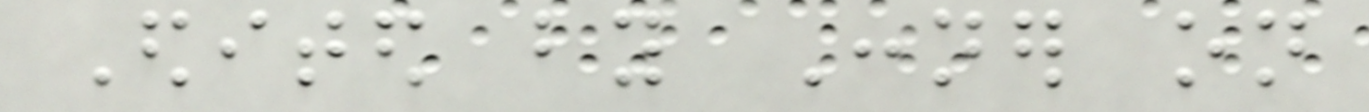Edited by Conner on
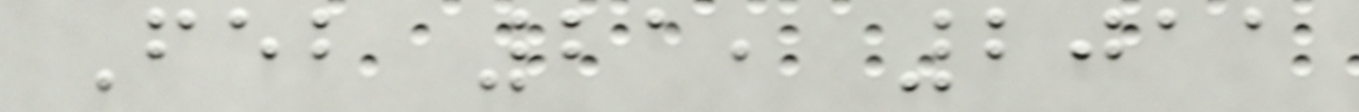Feb 21, 2011
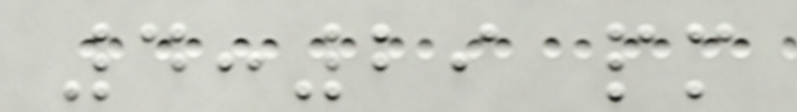4:29 pm
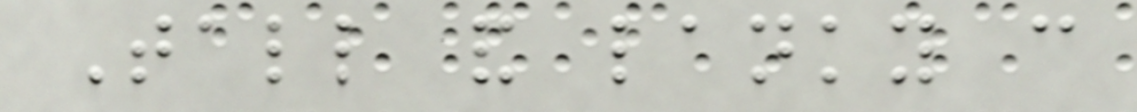Tall and lanky can
